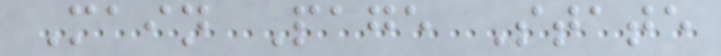Main Page State
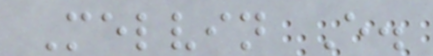Melvin E.
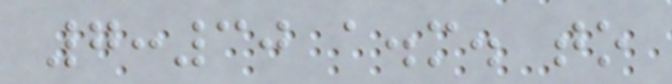7:30 a.m. to
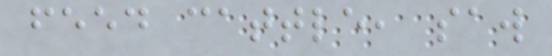feed cattle, saw
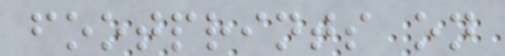footprints on
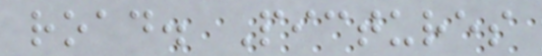road. Pictures
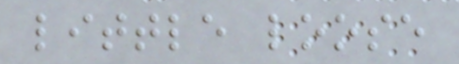little loose
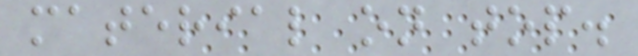material on top.
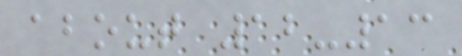about 12-13
